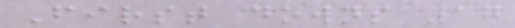First downs 17
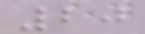20
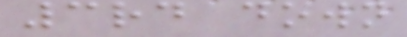3rd down
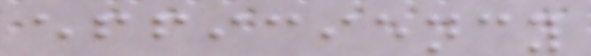efficiency
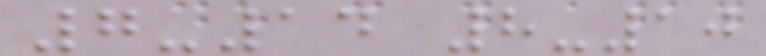7-14 8-10
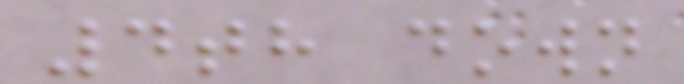4th down
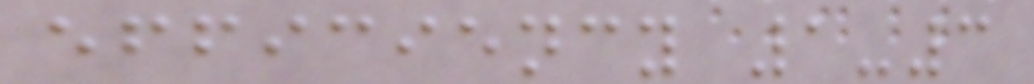efficiency 1-3
